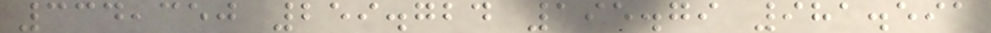334,350 259.724 195.79 981.591
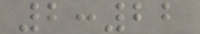2:22
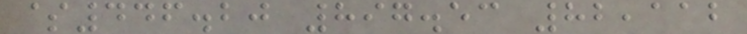$446.20 897.53 82,112
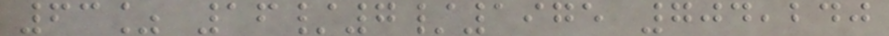63% 16/7/1975 704,240
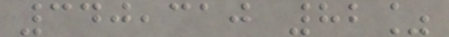340,310 82%
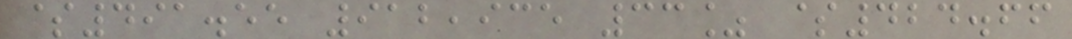$491.55 912,935 33% $424.66
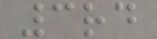3rd
